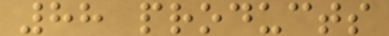88 products
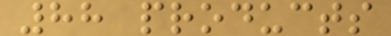88 products
